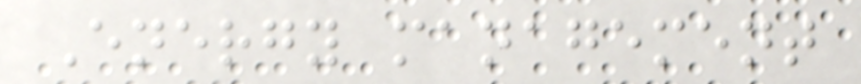Energy management
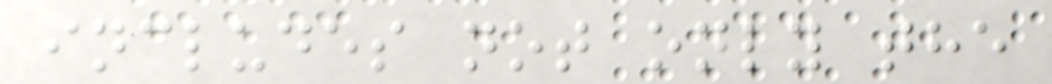includes not only the
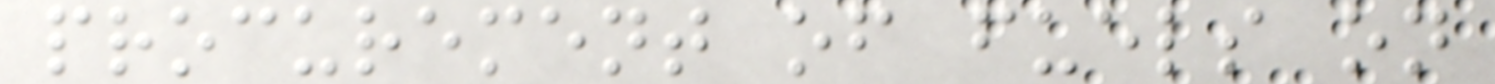procurement of fuels on
